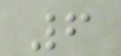6
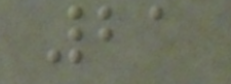21
